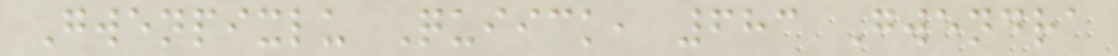Gwenpixlu Quiick, 683 Gwendra
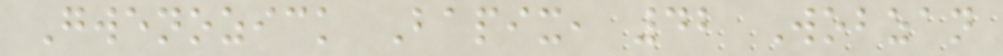Gwenozick Bapix, 42 Wobzan
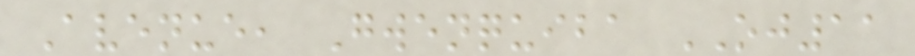Avenue, Gwenquiba OJ11
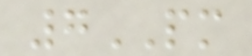7PM
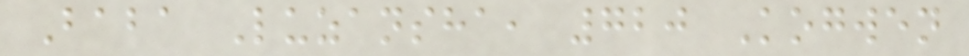Baba Luzansha, 720 Kogwen
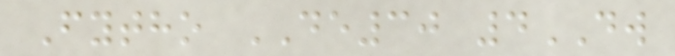Fytho DE30 4DW
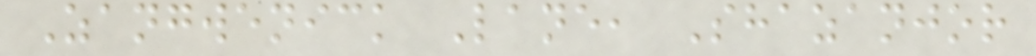Zangwenick Lane, Shazanjor
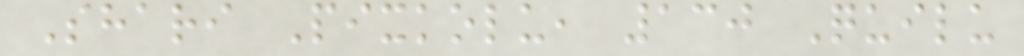Shari Pixkolu, 130 Quilu
